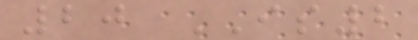20 IS2
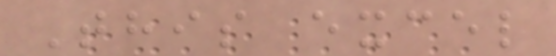This excel
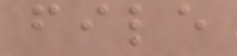file
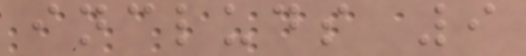includs 9
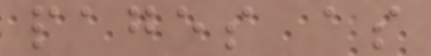pages as
